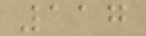117
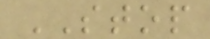STOP
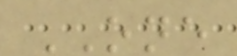ONE
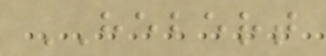HEBERT
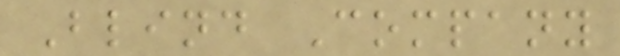Blind Company
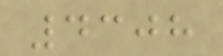4308
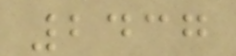2437
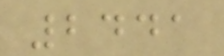2441
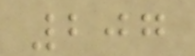207
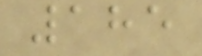185
